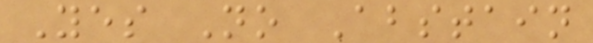Yes No Abstain
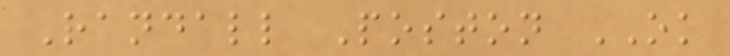Randall Poston OK
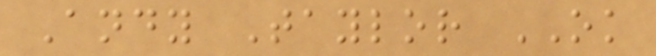Andy Taylor OK
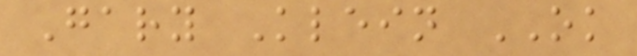Gary Klein OK
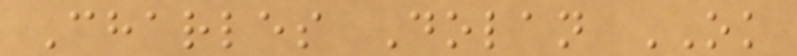Charles Dolan OK
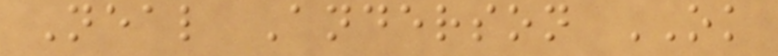Neal Anderson OK
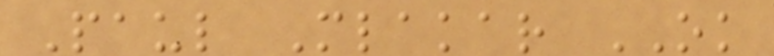Paul Mlakar OK
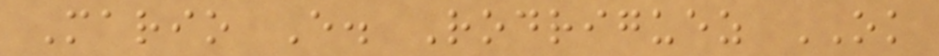Mario E. Rodriguez OK
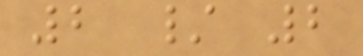2 / 2
